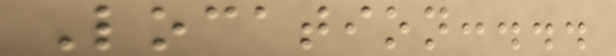Location:...
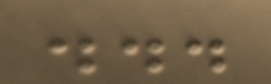...
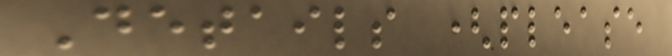Details (please
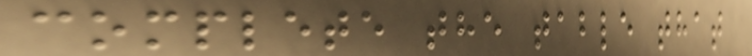complete the table that
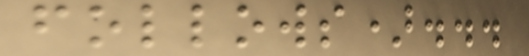follows)...
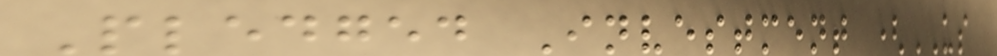Pledged Investment (US
